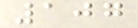107
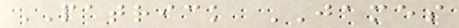PATRICK JAMES
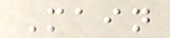Main
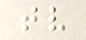tv
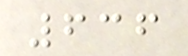636
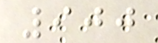900
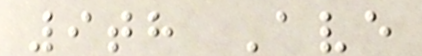9th Ave
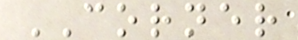CORNER
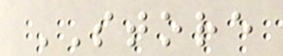STORE
